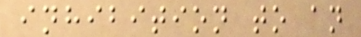inhibition to an
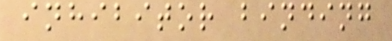inhibitor binding
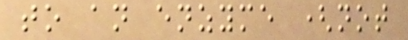to an enzyme (not
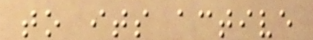to its active
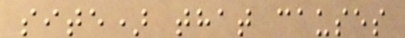site) that causes
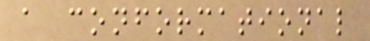a conformational
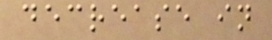decrease in
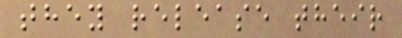they release their
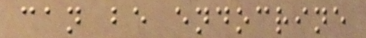can be endocrine
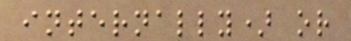internally) or
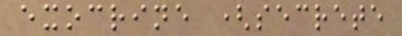exocrine (secrete
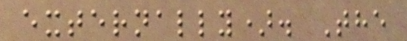externally). The
